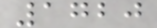1720
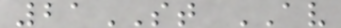21ST AV
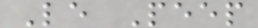Le Peep
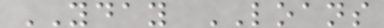YDAY LOANS
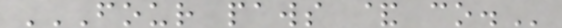FOUR PAWS & CO.
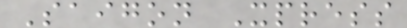Saigon Xpress
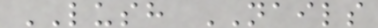LUSH NAILS
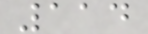114
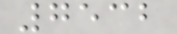7532
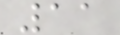11
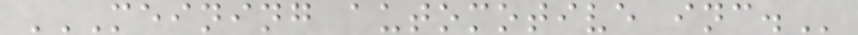MEINING AUTOMOTIVE INC.
